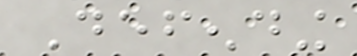Defending
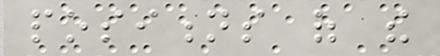positions of the
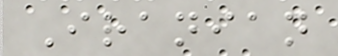Iranian
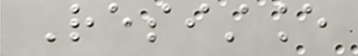Resistance
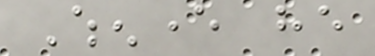Whenever he
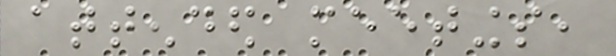attended meetings,
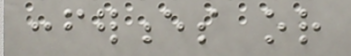conferences or
